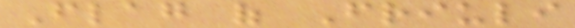Flag of Friuli
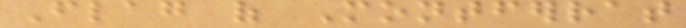Flag of Montferrat
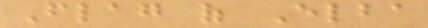Flag of Elba
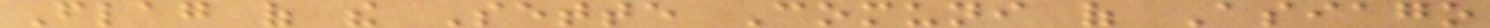Flag of the Sette Comuni of Asiago
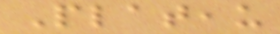Plateau
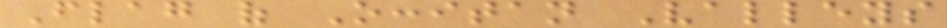Flag of Occitan Valleys
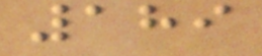189
